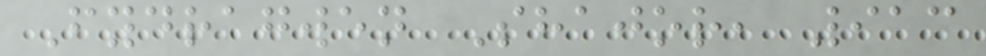Fydragwen Shajor, 913
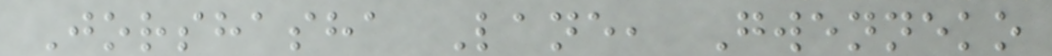Jorshasha Lane, Gwenneko
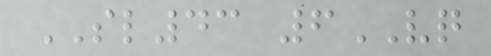SL43 6VQ
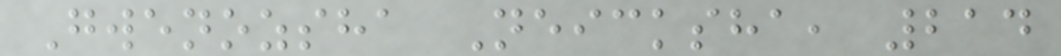Gwenozsha Neicksha, 214
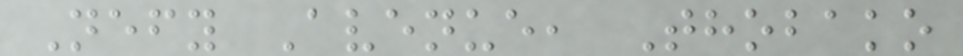Nefy Avenue, Thobako
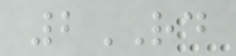2RD
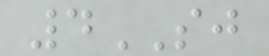4SJ
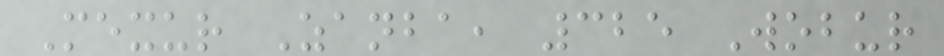Mexur Zanba, 325 Wobur
